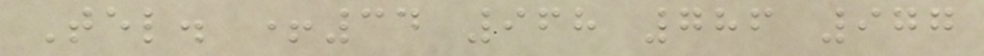Tel. +34 968 786 977
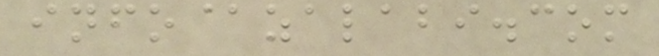info@zalabi.com
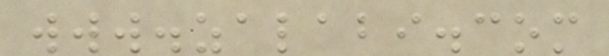www.zalabi.com
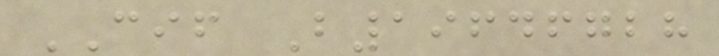CIF B19646728
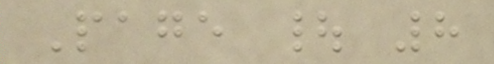Page | 8
